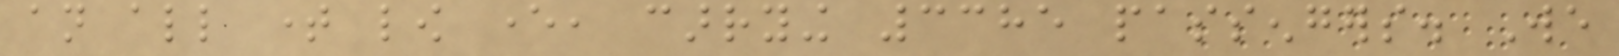an all time low ever, carrying 3385 passengers. We
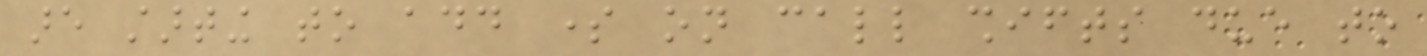are starting to add some on call shifts due to
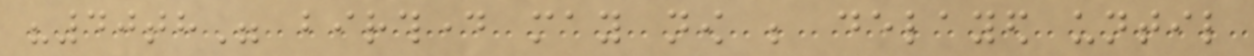"40th" birthday may now be delayed until
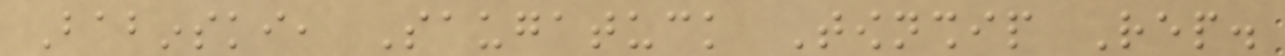Babinski, Saugatuck Township Rep.
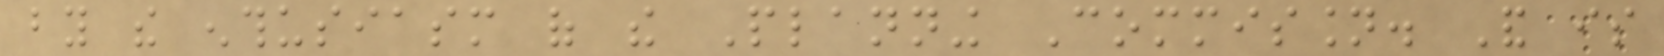by the enthusiasm of the Planning Commission. And is
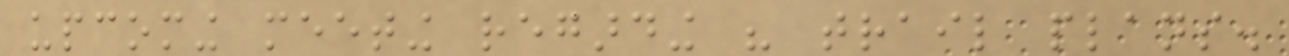upcoming meeting regarding his trail plans.
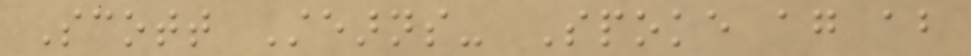Scott Stearns- Spoke again about
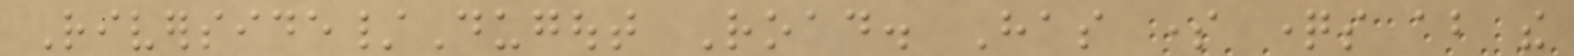Riverside/Dugout Road. Has some questions about the
